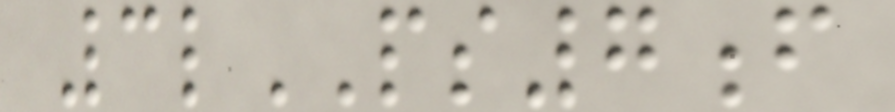3lPS7f
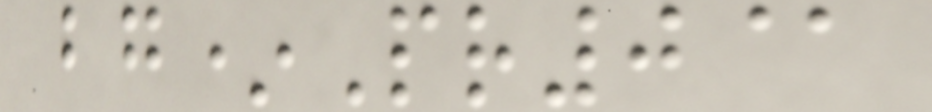bg*Pr0@
